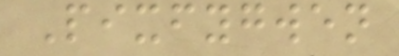Pixfygwen
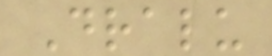Dralu
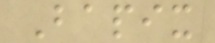Bapix
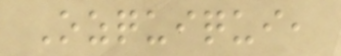Ozquiqui,
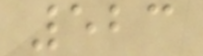523
